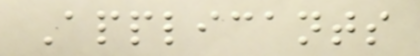Applicants
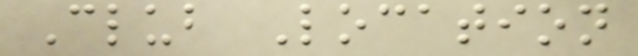Club Location
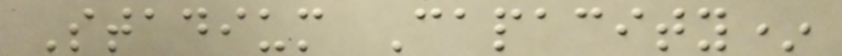Stadium Capacity*
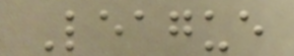League
